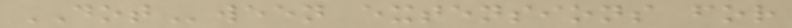DOTween extensions for
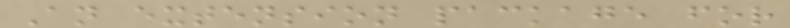An extension package for
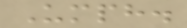Umph.
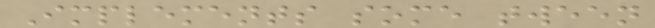Implements some tween
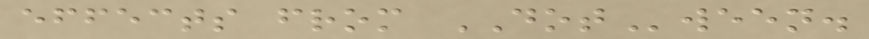effects from DOTween.
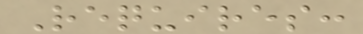Requires:
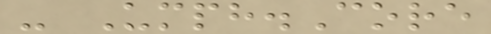- Umph.Core
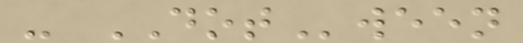- DOTween
